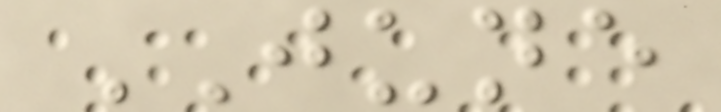JUNE
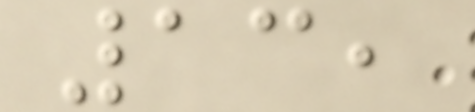13,
